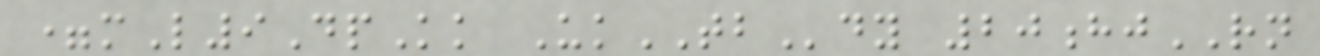=mL9DpKk UkTBdy 20hjRN
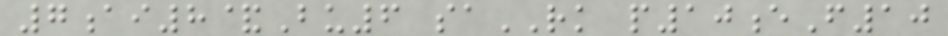7ai8&Bu6 saRK p10eF10
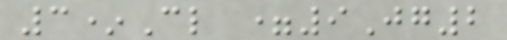3*Cl =9Jg2
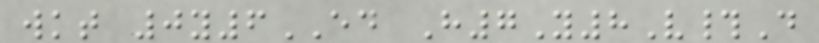wkt 0y6ED H7Y8V#D
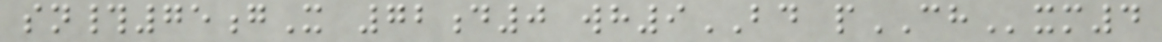sn#75gX 72d0 wh9BD pCHxm4
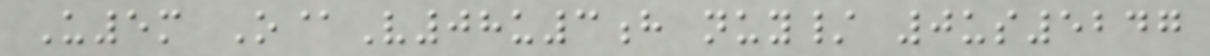U5m O@V08u3h nuy/ 0us5247
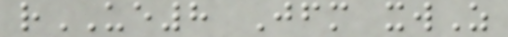rUE8 Jfm xwZ
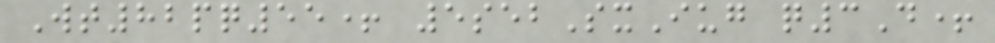Wt82pq55+ 5sebSxIug q3D+
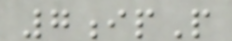7ipP
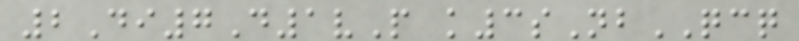2Di7D1vP k3sNbQCQ
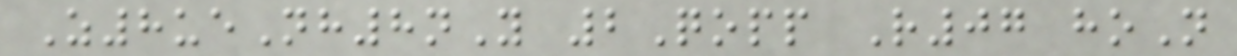Z8ueNh8nY 2Qopp R07 hoN
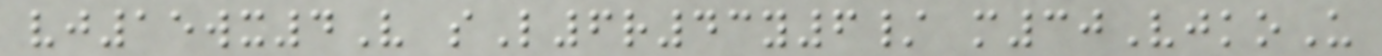vj15wx4V sL6r43y6/ m30VjkoU
